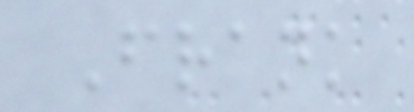Frank
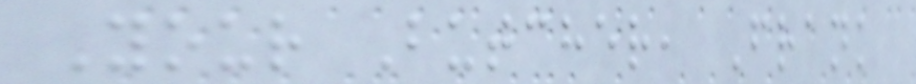Your Butcher, Frank
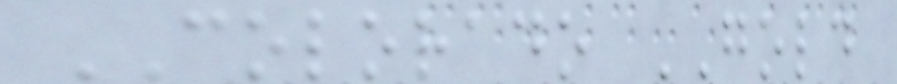COLORADO GOLD
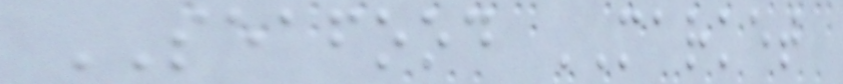SEAFOOD MARKET
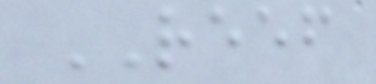REEF
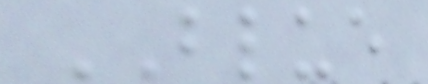BLUE
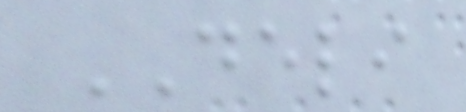DELI
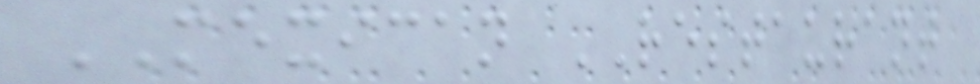MEXICAN RESTAURANT
